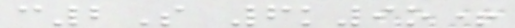c2S 6k9o+
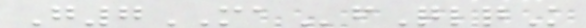G7MAfQlqK
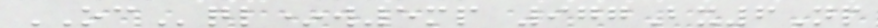OCql*w5mp 977Bx6Np
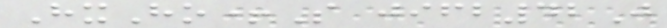HxHo+S jifb42J
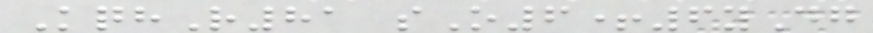KqhR81 sO6+6yDg
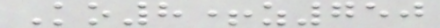Ko8+z750
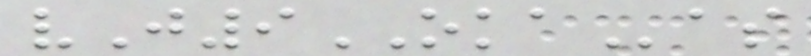vJ9OKAas
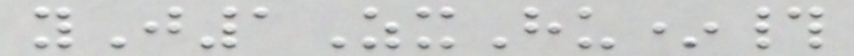yJ1ZxHu*#
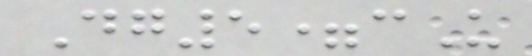Dg5=cU
